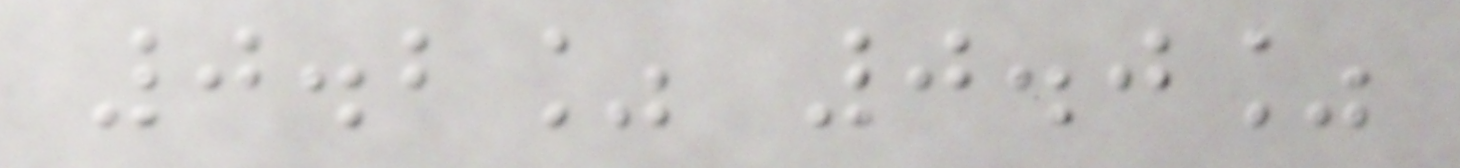0.2% 0.0%
